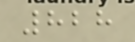828
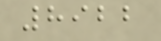8922
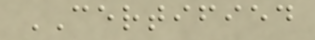CERTIFIED
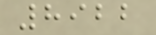8922
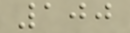100
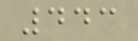443
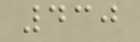430
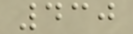430
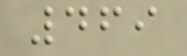469
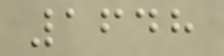1648
